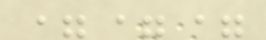===
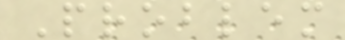Problem
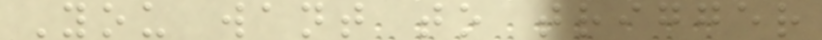You want to trigger
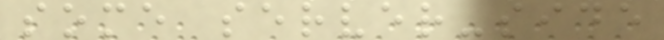some server-side
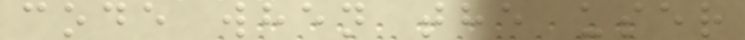code when the user
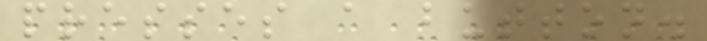presses a button.
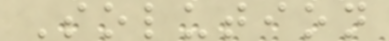Solution
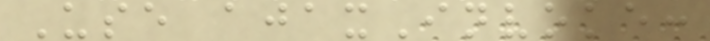Use ajaxInvoke:
